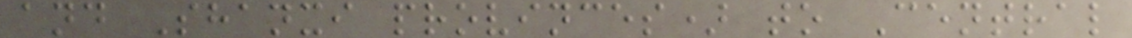and Shanxi provinces) to Central
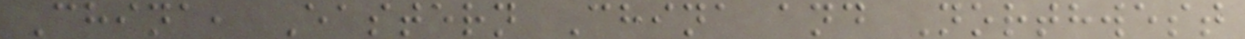China, Eastern China and Northwest
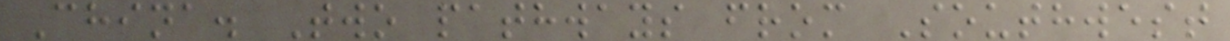China. Two pathways from Southwest
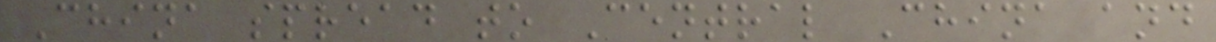China spread to Central China and
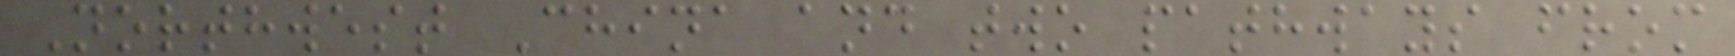Northwest China and two pathways from
